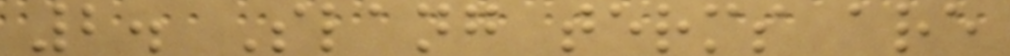2. Slang terms are
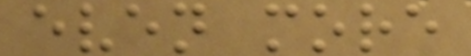even more
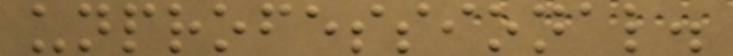unprofessional.
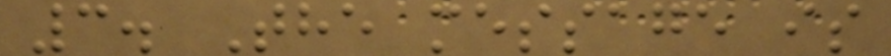3. The message is
